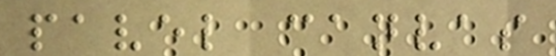pavel canvas
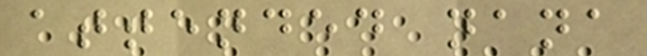attended nana
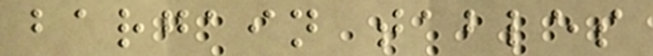bargain tables
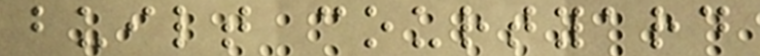built courtyard
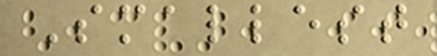Smallest
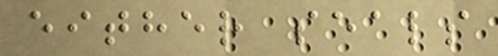either seals
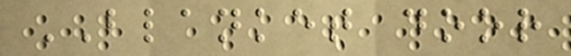BLANKET door
